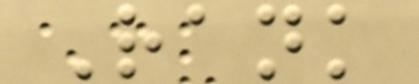Rank
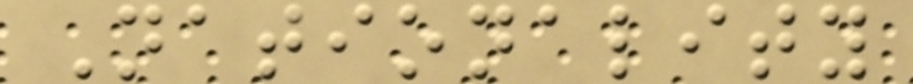Nationality
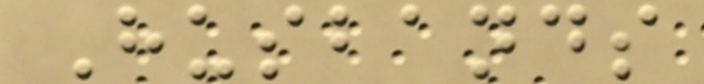Husbands
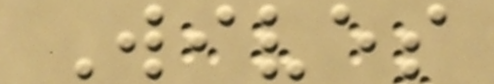Wives
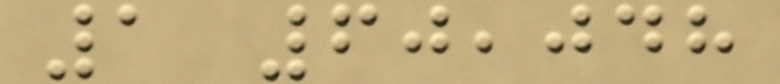1 60,048
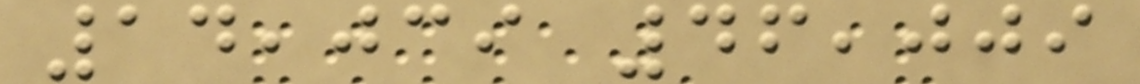14,039 46,009
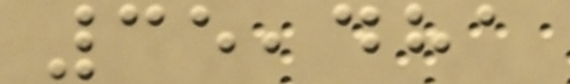35,481
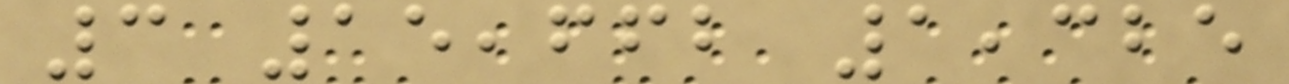3 15,662 1,325
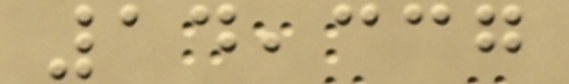14,337
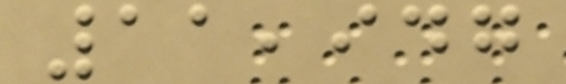11,947
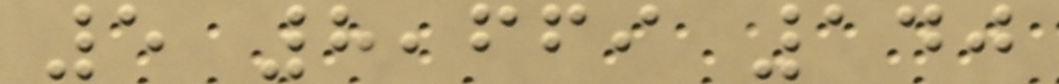5 8,669 140
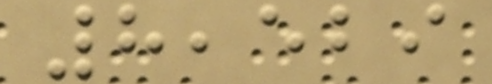8,529
